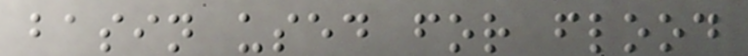basin used for flood
